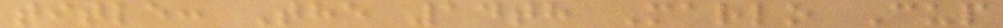title: The 14th Marlo Cup
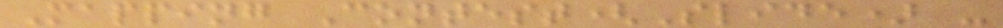Mapping Contest(Slide) -
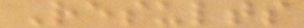Results
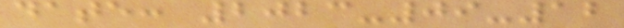date: 2023-09-12
